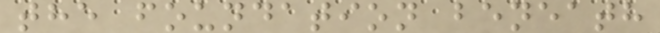the foundation beneath
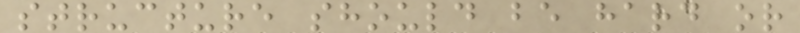structure should be hard or
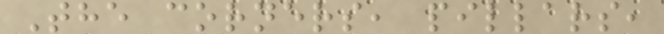The corners, pillars,
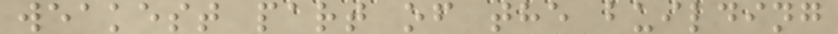weakest part of the building
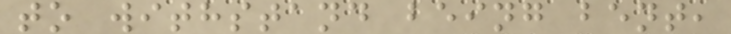to withstand being bent,
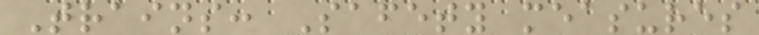Trains: Safety measures
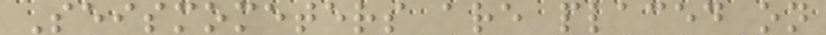Seismometers are placed on
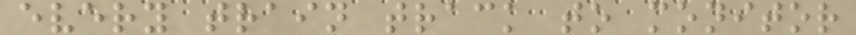every train track to monitor
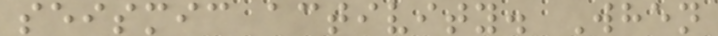seismic activity. When
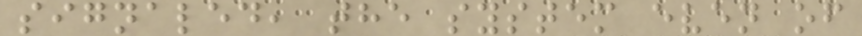signaled, the system even of
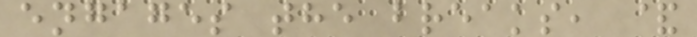engages the breaks, &
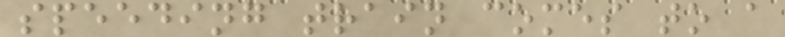speeding train comes to a
